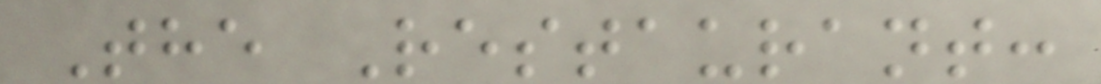The Restaurant:
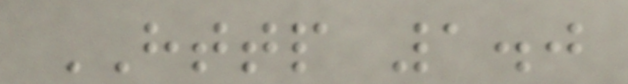HTTP 1.0
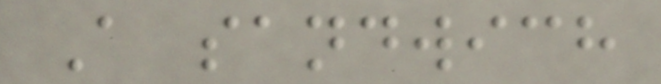A sandwich
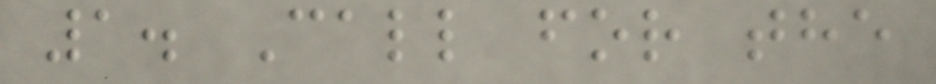1. Call for the
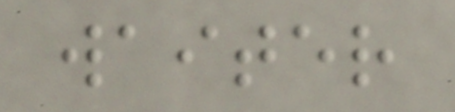waiter
